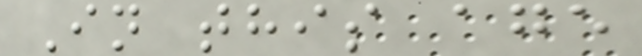In this age
